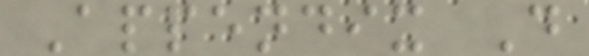Appendix D
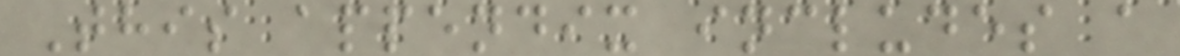This appendix includes a
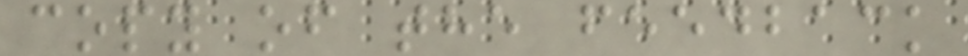copy of the feedback
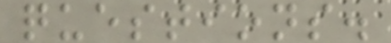questions.
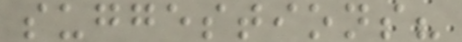suggestions?
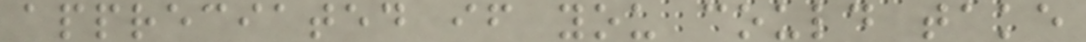appreciated if you could take
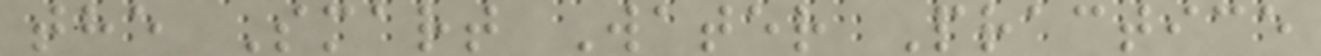the Smart Water Practice
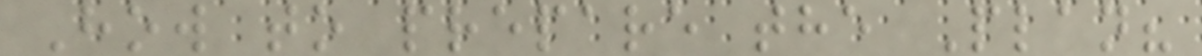How to prepare the Plan?
